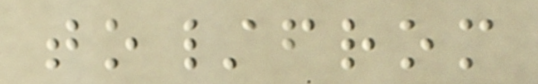to/from
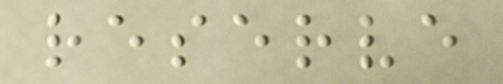reserve
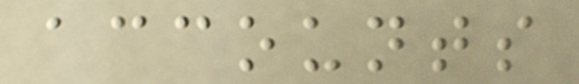accounts
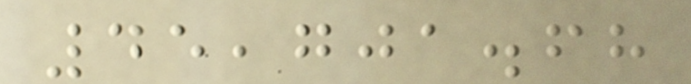45,701.68
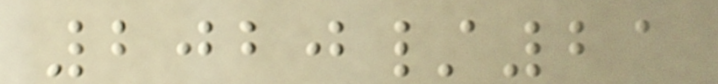2020/21
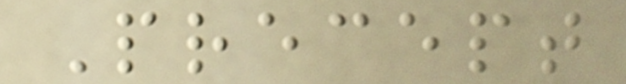Precept
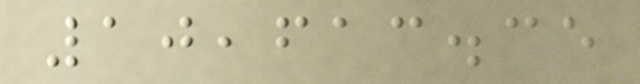10,613.35
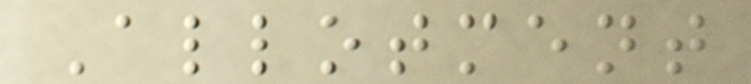Allotment
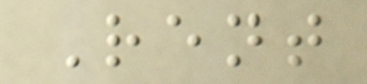Rent
